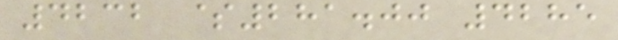4232 $281.00 4285
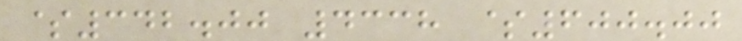$342.00 4338 $600.00
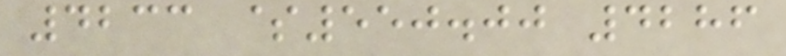4233 $550.00 4286
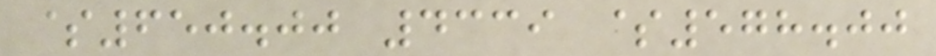$650.00 4339 $578.00
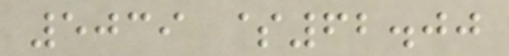5039 $62.00
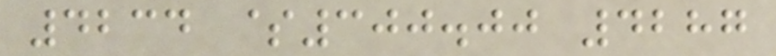4234 $300.00 4287
